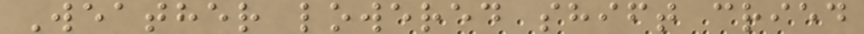Weather lowered shift cried
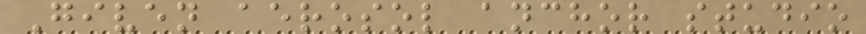Given aerosol anchor studio
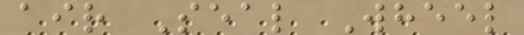air Seal Wheel
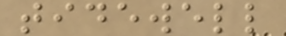tidewell
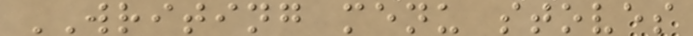WRITING menu stoves
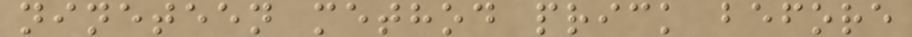nineteen method prick before
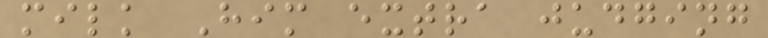milk Him extra judging
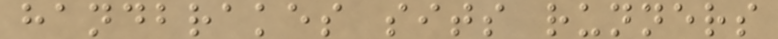handbrakes sits runners
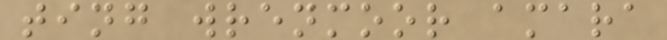ting wrenmoor amara
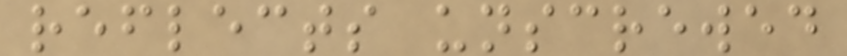reflects unscrewed
